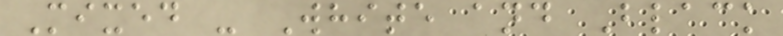Mixed - White and Black
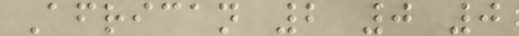African 2 0 0
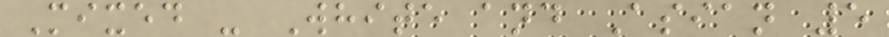Mixed - White and Asian 5
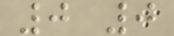0 0
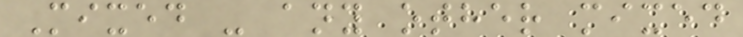Mixed - any other mixed
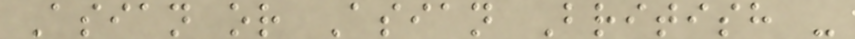Asian or Asian British -
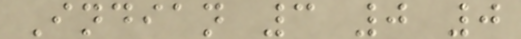Indian 3 0 0
